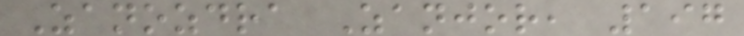Zanozdra Zanjor, 197
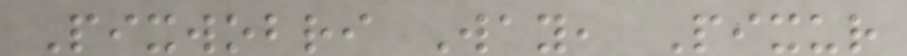Pixwobri Way, Pixur
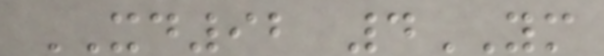XD92 4YM
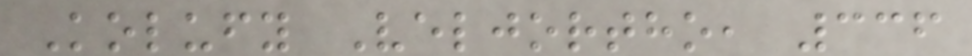Kolufy Veljortho, 336
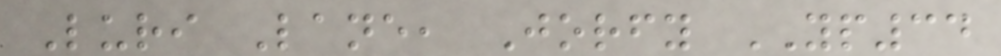Luri Lane, Jorfy YP34
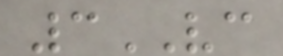3VC
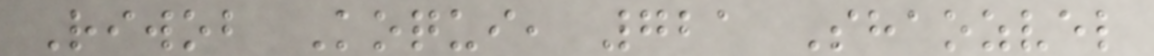Riwob Koqui, 721 Shaozvel
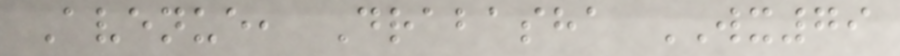Avenue, Drabasha WX79
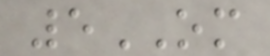5OM
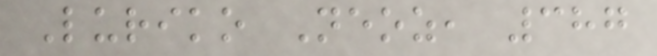Luriko Neoz, 387
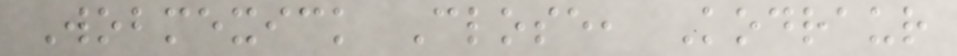Wobmexick Close, Kodraur
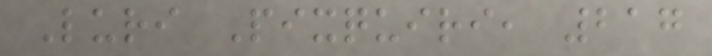Luri Pixquiri, 217
